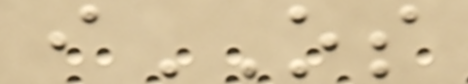iOS
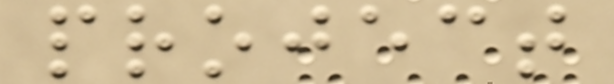project
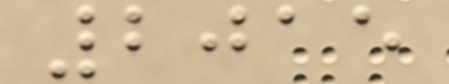2015
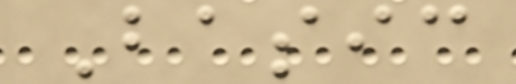Basic
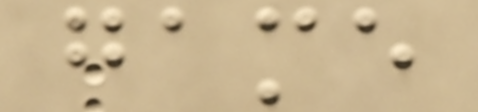game
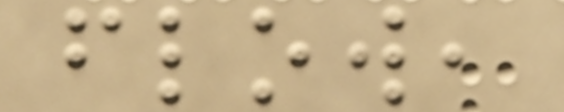flow,
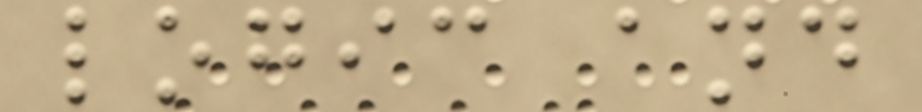logic and
